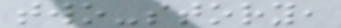two-story,
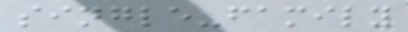single-family
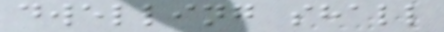dwelling shall
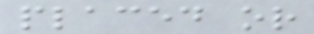placed or
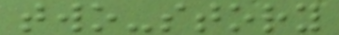two-story
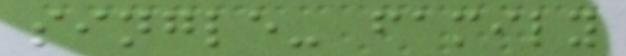single- family
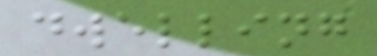dwelling
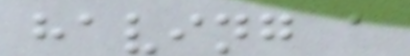having a
